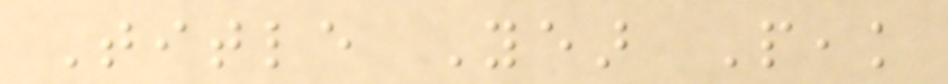Title Year Peak
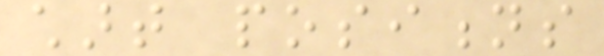chart positions
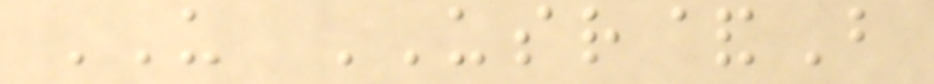US USR&B
